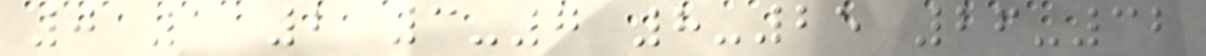0 1 2 3-7 8-25 26-32
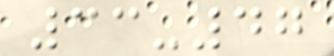33-47
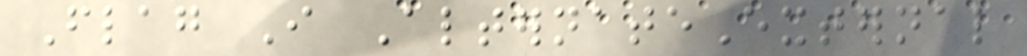Flag I AlternateExternal
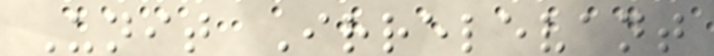Unit Irrelevant
